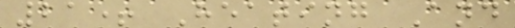21+ Heating And
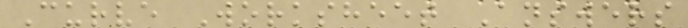Curve Worksheet Answers
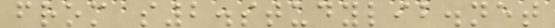from s2.studylib.net
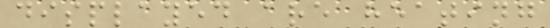displayed are heating
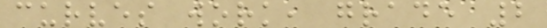curves work, grade 2
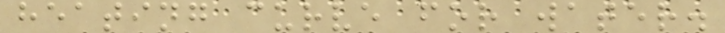heating curve for water.
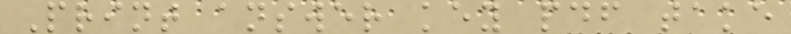Print answer key pdf take
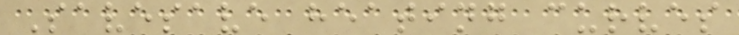Savesave heating curves
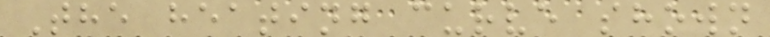The heating curve shown
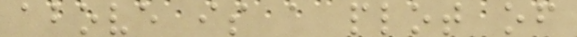above is a plot of
